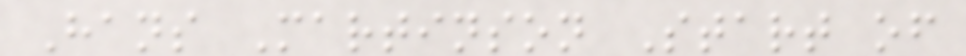Hans Martinson Start of
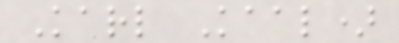Karl Kaal)
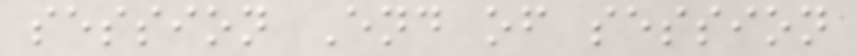session End of session
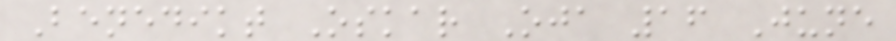Benedikt Oskar Oja 16 June
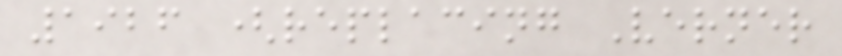1926 (replacing Verner
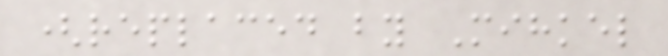(replaced by Mihkel
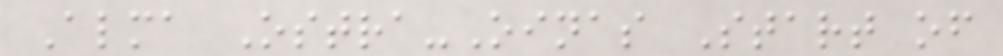Alma Ostra-Oinas Start of
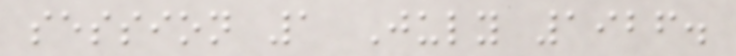session 1 July 1926.
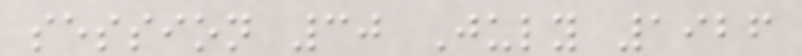session 30 July 1926
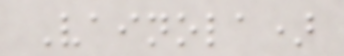Vainola)
